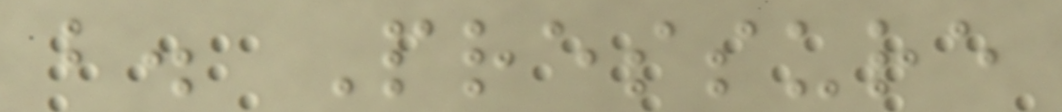b. Pressure
